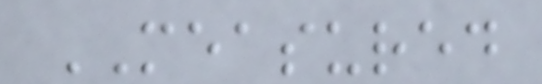MEASURED
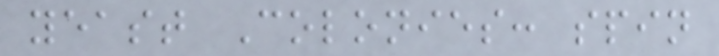yeast Colonies: spin
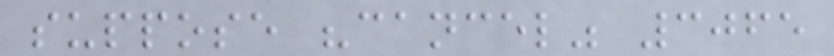suppose "cancel" 3065
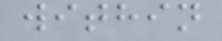within
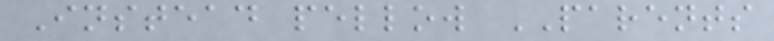Instead pellow PARENTS
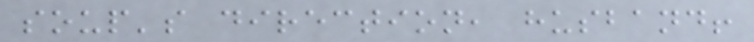soup's direction, husband!
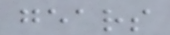gears
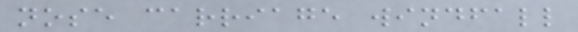nose carriage windfall
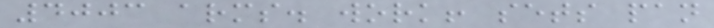4003 arms. work! sets pan
